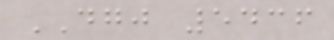DGJ 5436
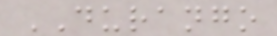DURANGO
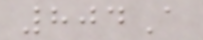804A
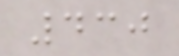430
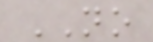NO
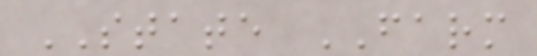STATE FARM
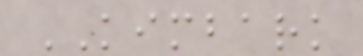KIMBARK
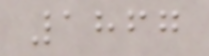1867
